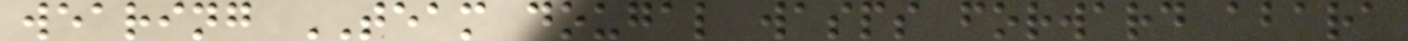wearing TEAM dougal wasps forward abara
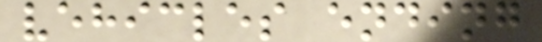vehicles ending
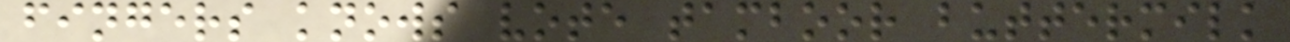fingers knows vote tamboor buttermilk
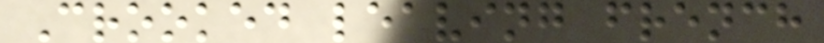Crooked leaving french
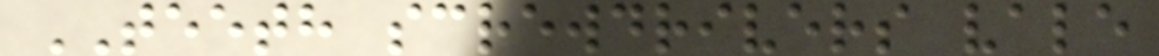TEETH screwdrivers vale
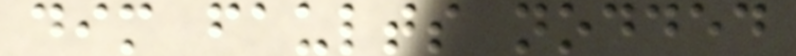dim faults nodded
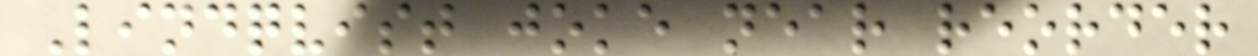Lindqvist joke near reorder
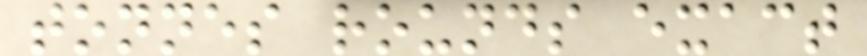tonnes rounds exact
